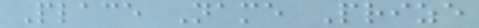Place Name Prize
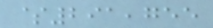$291,755
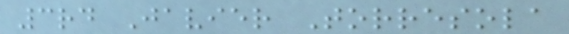3rd Javier Torresola
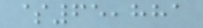$65,881
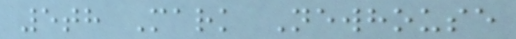5th Mark Newhouse
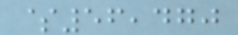$56,470
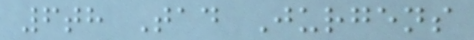6th Tad Jurgens
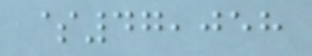$47,058
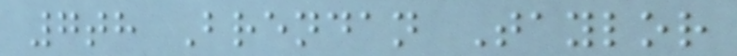7th Brendan Taylor
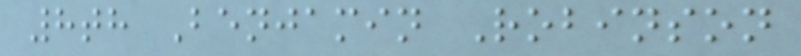8th Benjamin Robinson
